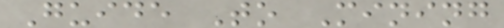Guide To Mining
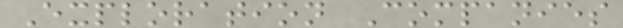Exploration Companies
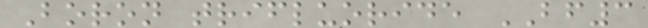Boron trifluoride BF3
